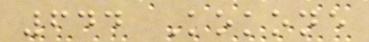644 Kokone
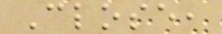Close,
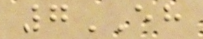7EH
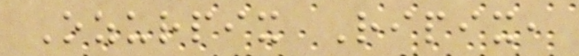Ozurpix Ripix,
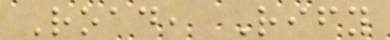Road, Rify
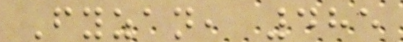Fyzan, 485
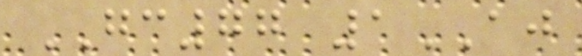GC77 1AJ
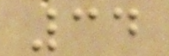34
